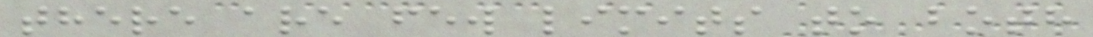there are few limits to both
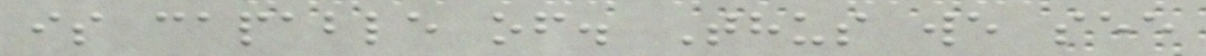is capable of. Thus we see
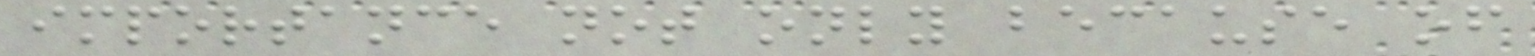importance not only because of
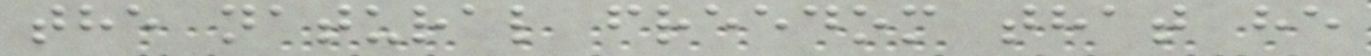the natural freedom that he
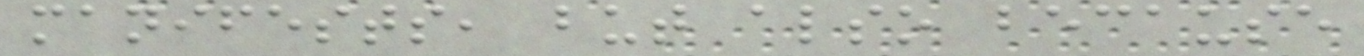manifests, but also because
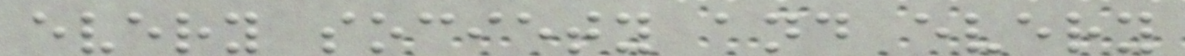every society and every
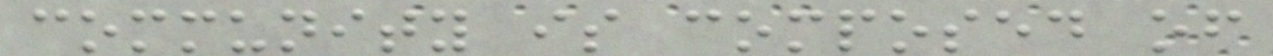community is composed of
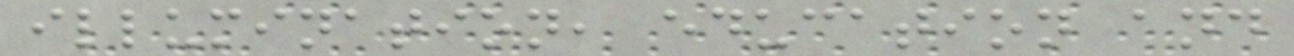illumination, education and
